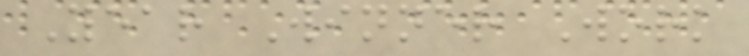Year Winner Work
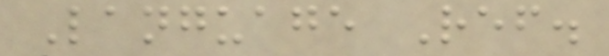Language Ref.
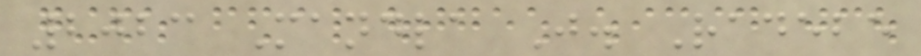2023 Mandla J. Radebe
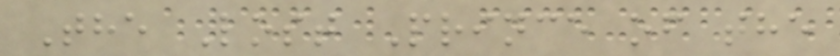The Lost Prince of the
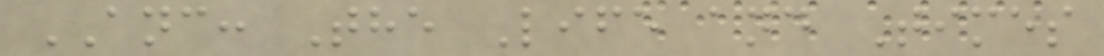ANC: The Life and Times
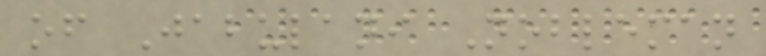of Jabulani Nobleman
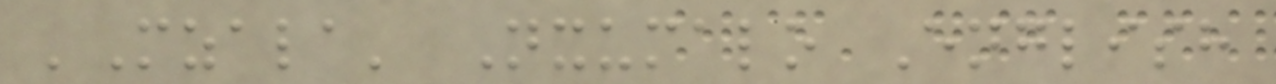'Mzala' Nxumalo English
